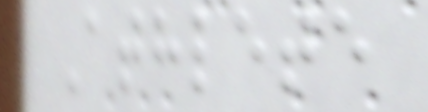Athlete
